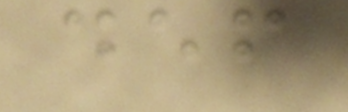def
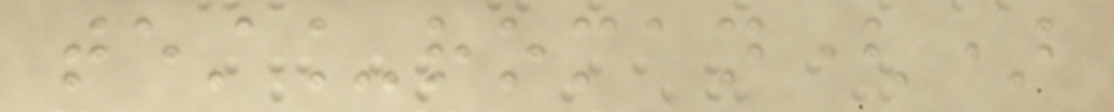test_roman()
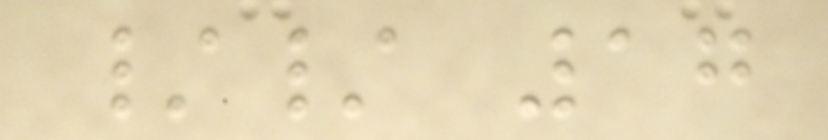// 17
